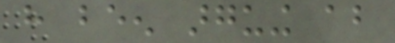have been arguing about
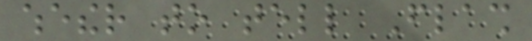whether to tell Flash
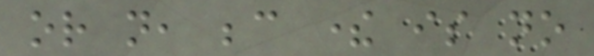or not, because there is no
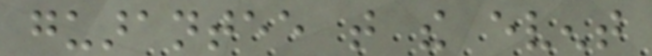guarantee that the event
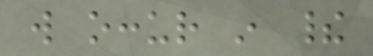will occur in their
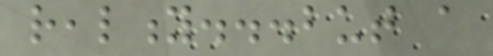reality...but a
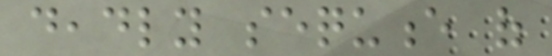deadly sequence of
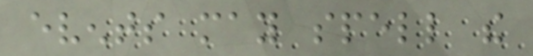events may spell the
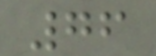76
